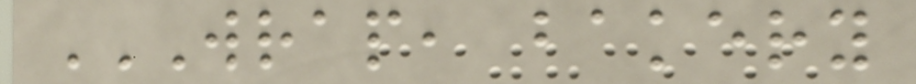WRAP, BAKERY
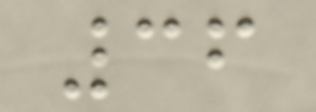36
